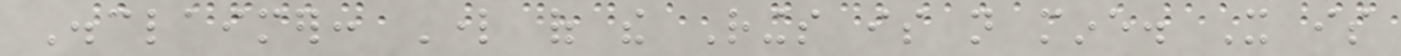Disclaimer: Lord of the Rings is not mine. It is
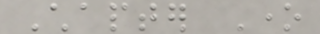Chapter One
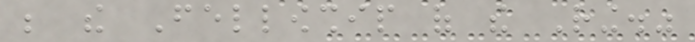be the Fellowship of the Ring."
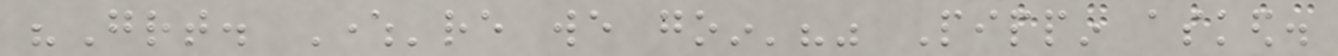"Great. Where're we goin'?" Pippin asked.
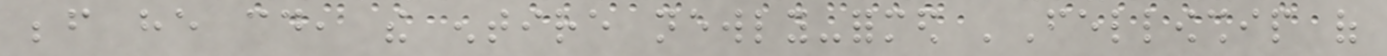before he could, the entire newly-formed 'Fellowship of
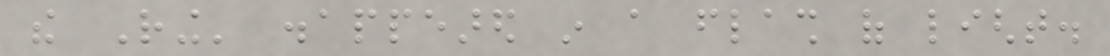the Ring' disappeared in a flash of light.
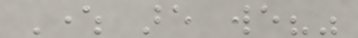Where are we?"
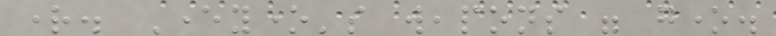right. Everyone's weapons were gone.
